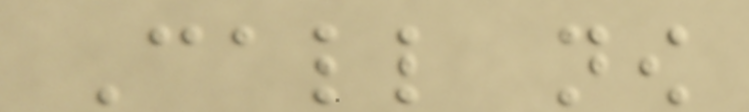Call now
